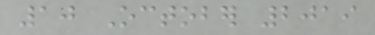10 October 2019
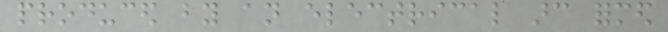produced by an electrical arc formed
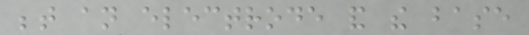between an electrode and the base
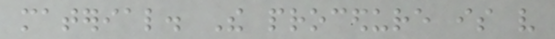material. The procedure is very
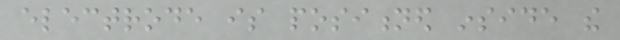electrode is positioned inside the
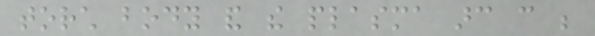torch body and the plasma arc can be
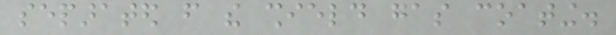separated from the shield gas coating.
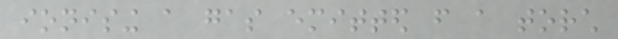ionising a gas emitted from a torch
